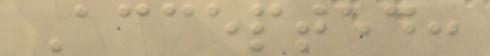Accepted:
